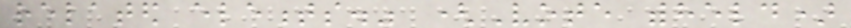related elements." (Vote withheld)
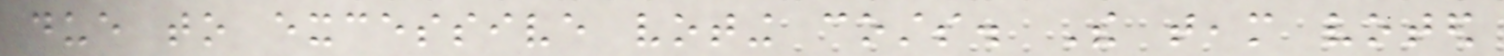due to excessive voting costs. The team voted
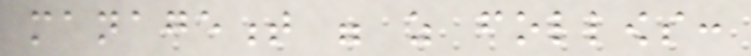management were as follows:
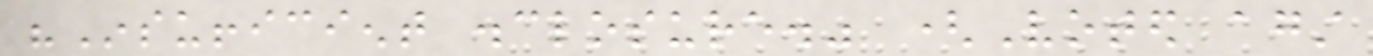"Insufficient disclosure." (Voted against
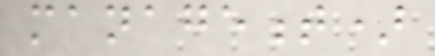management)
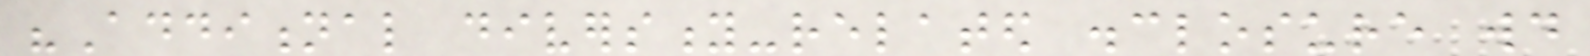"Additional diversity-related disclosure would
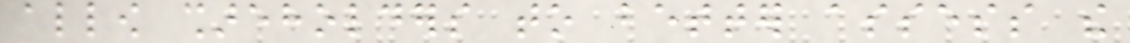allow shareholders to better assess the
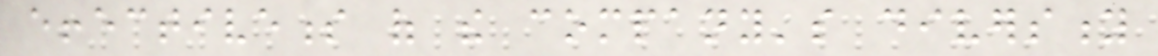effectiveness of the company's diversity
